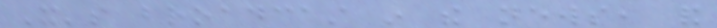It's broadcast in the news, and
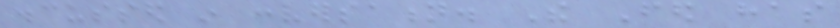discussed in conversation. The Fed has
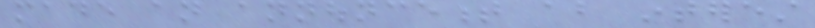made an announcement about interest
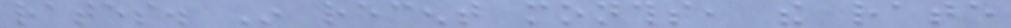rates. In recent months, the rate
